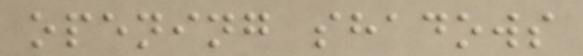opening shadows
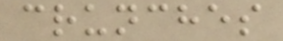crunches
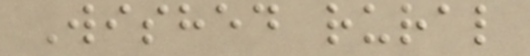Wished rural
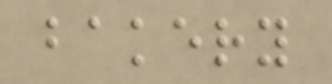bakery
